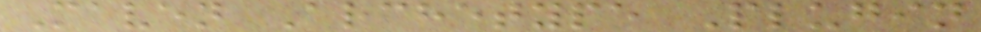Maven Archetype Plugin
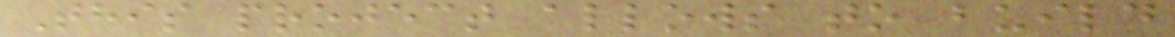This project allows to build
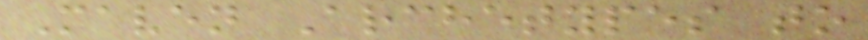Maven Archetypes to
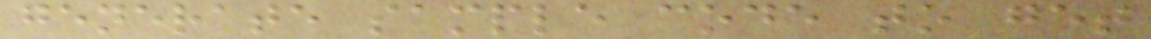generate sample code to get
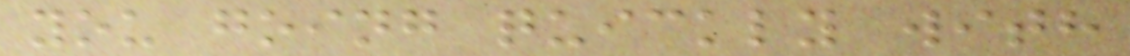you going quickly with
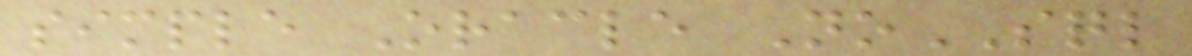simple Oracle NoSQL
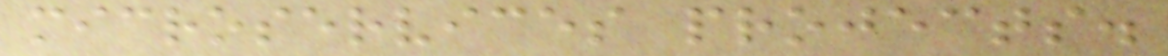microservices projects.
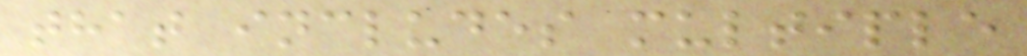that includes multiple
